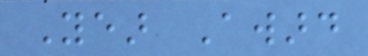Year Award
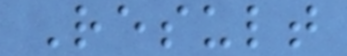Result
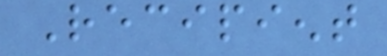Recipient
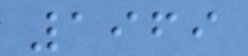1969
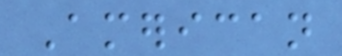American
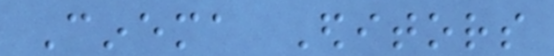Cinema Editors
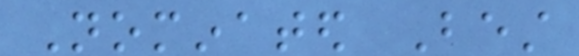Nominated Best
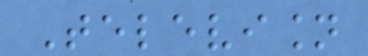Television
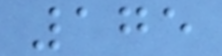175
